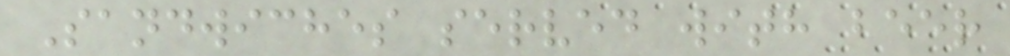Sandwiches served with beer
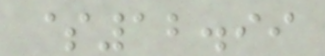$12.99
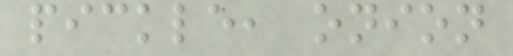pickle, onion
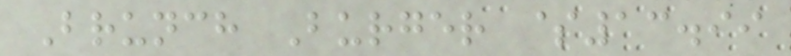Brunch Burger $13.99
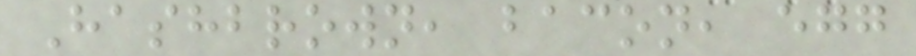Hashbrown, bacon, egg
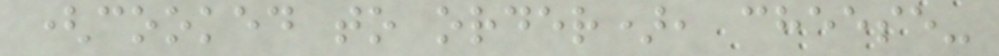(cooked to order), cheese-
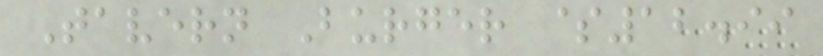Tavern Burger $12.99
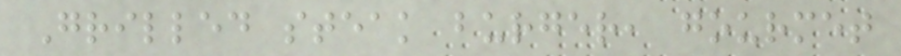Grilled steak burger, gourmet
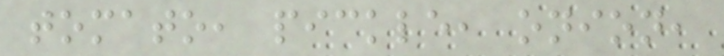tomato, pickle, onion,
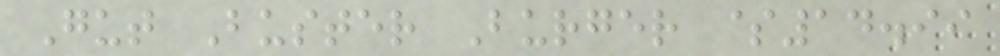Gut Buster Burger $14.99
